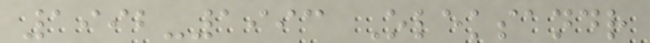1992-1993 Oleksandr
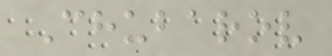Chubarov
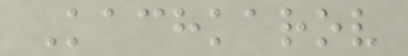Kachkarov
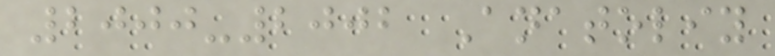2000-2002 Anatoliy
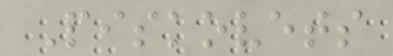Piskovets
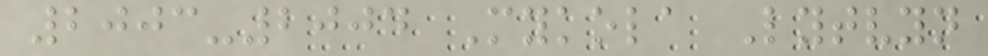2003-2004 Mykola Lytvyn
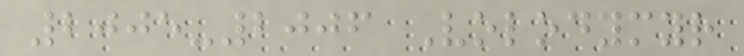2005-2006 Volodymyr
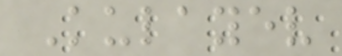Kulayev
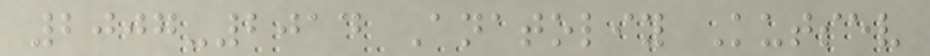2007-2014 Anatoliy Kutsev
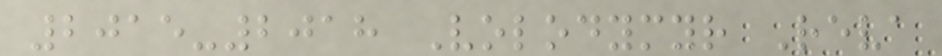2015-2018 Volodymyr Reva
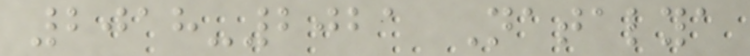2018-2021 Natalya
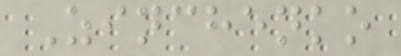Zinchenko
